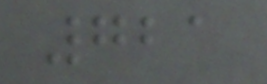721
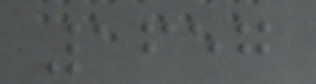1657
